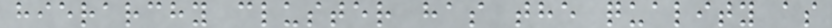hierarchy cluster has the quality as
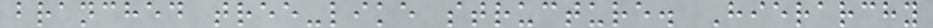branched tree-like structure. Hierarchy
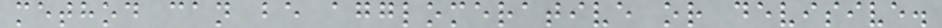method can be agglomerative or devisive.
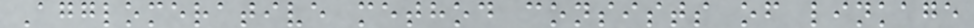Agglomerative method consists of linkage
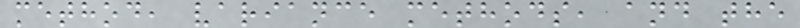method, variance methods, and the
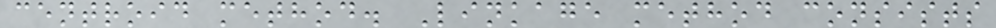centroid method. Linkage method consists
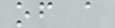of a
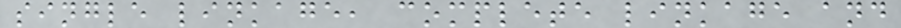single linkage, complete linkage and
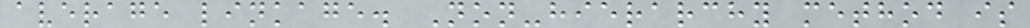average linkage. Non-hierarchy method is
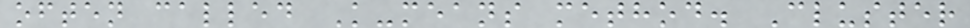often called K-means method. Cluster
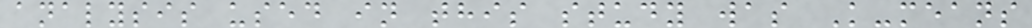analysis used in this study was K-means
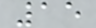15
